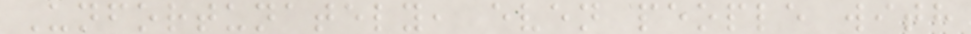Unfortunately, even people with
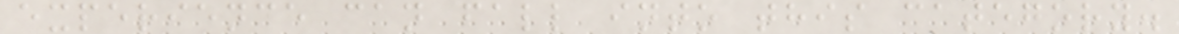experience can fall into this category.
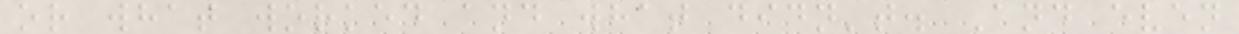or what worked and what didn't. And even
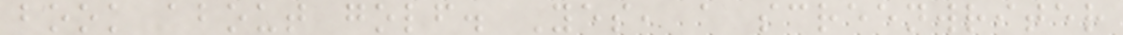book about golf. Yes, a screenwriter
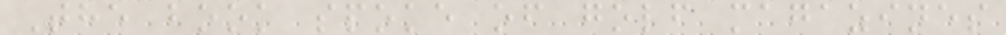The book spoke of golf magazines
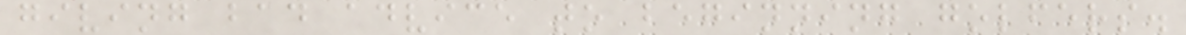giving bad advice to beginning golfers.
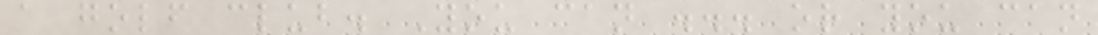a golf club. You can ... or you can
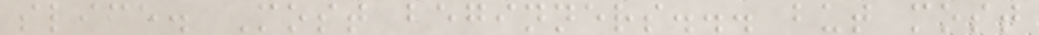slice. Most beginners... but most
